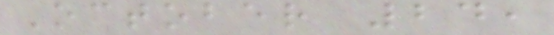October 24,
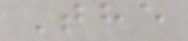The
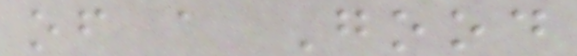of a Good
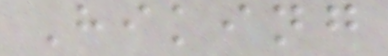Hiking
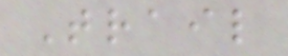Trail
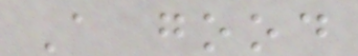A good
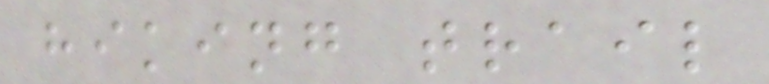hiking trail
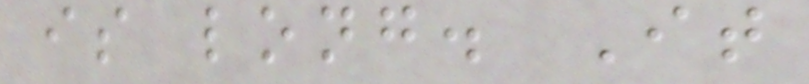is long. It
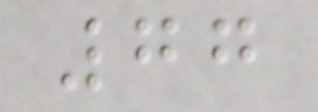77
